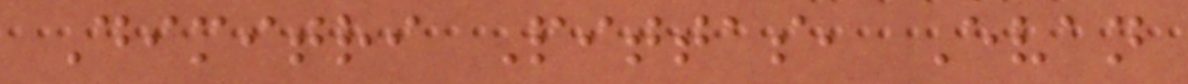Dimitri Pittas, Evan
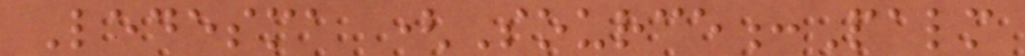Ledesma (Source:Palm
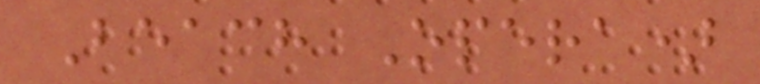Beach Opera)
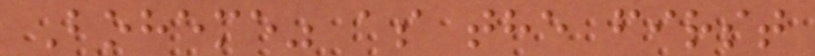Boheme" as the first
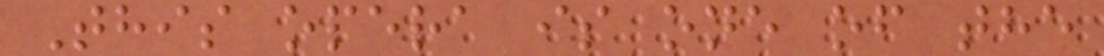This opera is one of the
